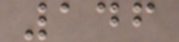146
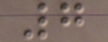7
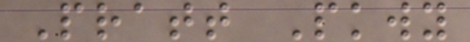Pratt Pkwy
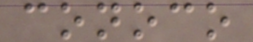conoco
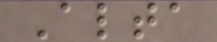Alta
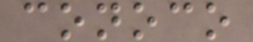conoco
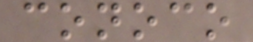conoco
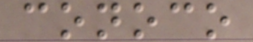conoco
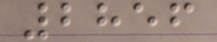2856
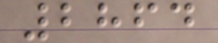2864
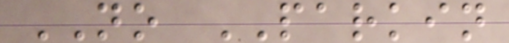NO PARKIN
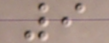9
